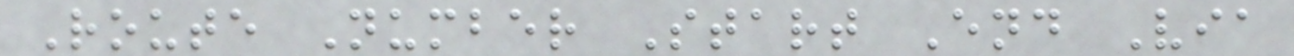Route Number Start End Via
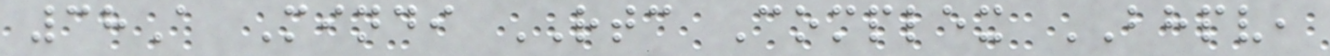38A Mindi RTC Complex BHPV,
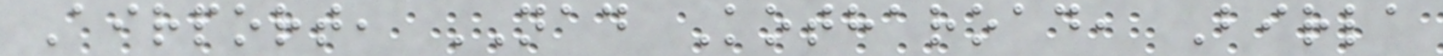Airport, NAD Kotharoad, Birla
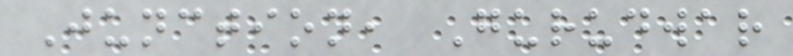Junction, Gurudwar
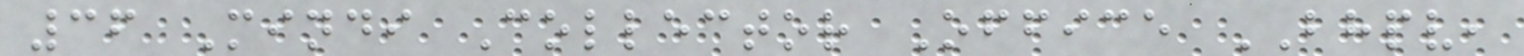36 Mindi Collector Office BHPV,
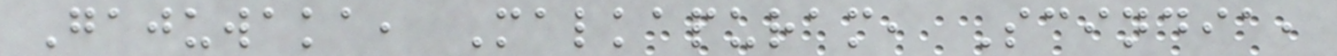Gajuwaka, Malkapuram, Scindia,
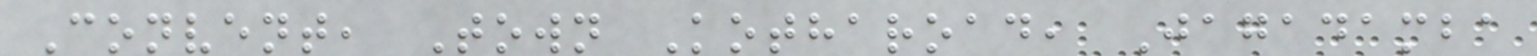Convent, Town Kotharoad, Jagadamba
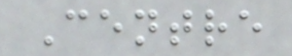Centre
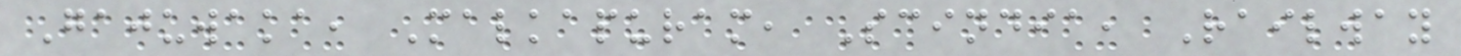Gajuwaka, Malkapuram, Scindia, Railway
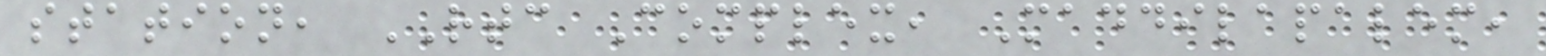station, RTC Complex, Maddilapalem,
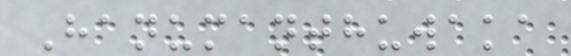Hanumanthuwaka
